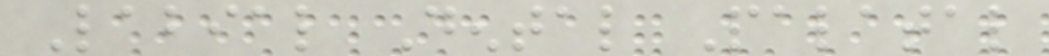Labial Dental Palatal
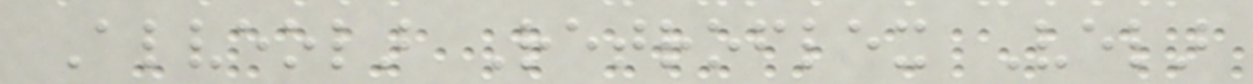Alveolar Retroflex Velar
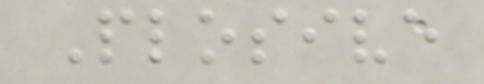Plosive
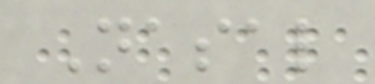Nasal
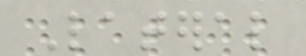Lateral
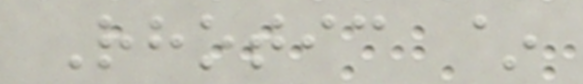Rhotic ~
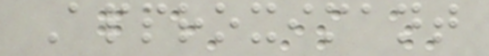Approximant
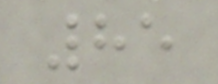85
